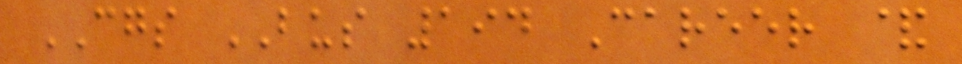CGS BUS 194 Career &
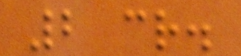2 cr.
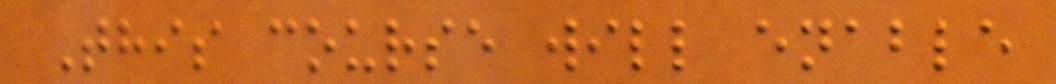This course will enable
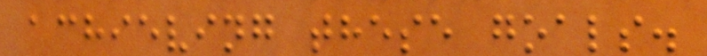achieving these goals.
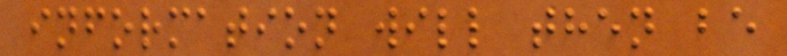information will then be
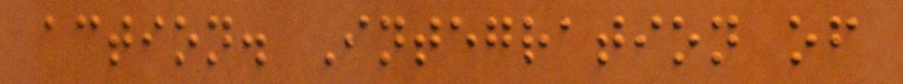action. Integration of
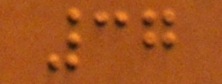37
